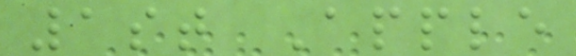1st Apple
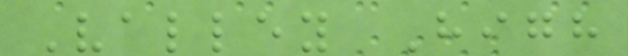Valley High
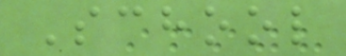School
